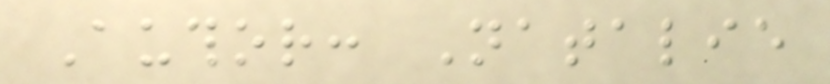Author: Natalie
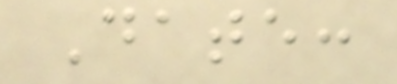Date:
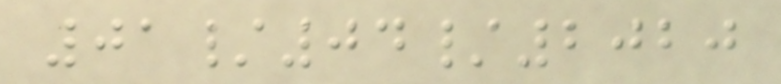01/04/2020
